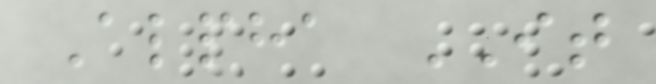Alpha IT
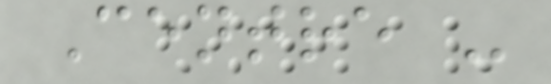Centre -
